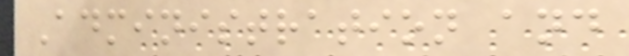Administration and
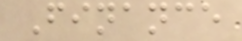Finance
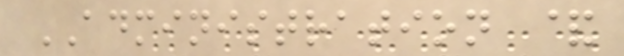ADMINISTRATION &
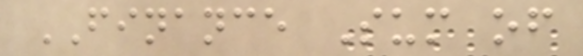FINANCE Sum of
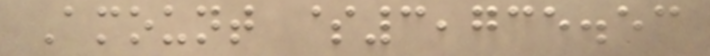Amount $3,735.53
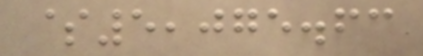$5,075.63
